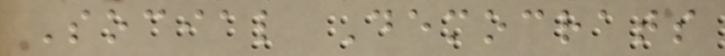Social Democrats
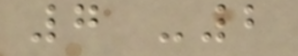7 -2
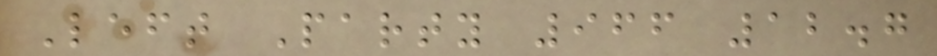Left Party 966 12.7
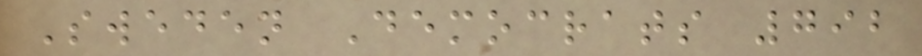Sweden Democrats 792
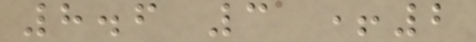8.6 3 +2
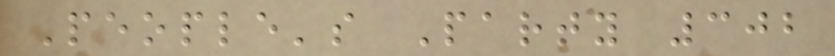People's Party 302
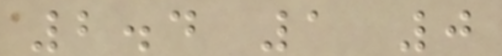2.4 1 0
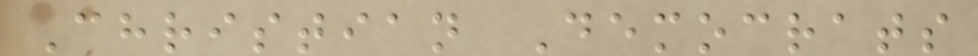Christian Democrats
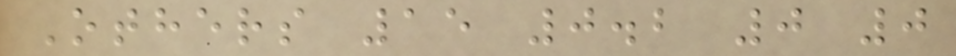Others 15 0.2 0 0
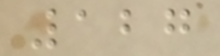127
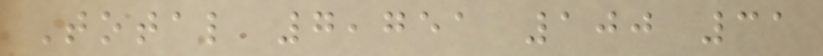Total 7,751 100 31
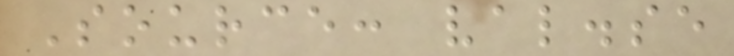Source: val.se
